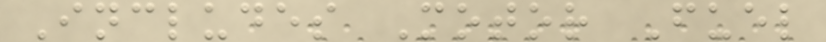Includes Motor Fuel
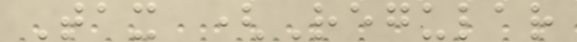Tax (Regular
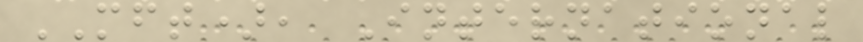MFT), International
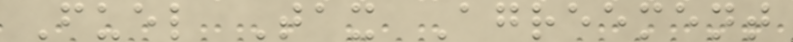Fuel Tax Agreement
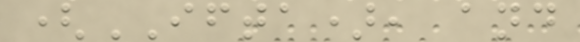(IFTA), and
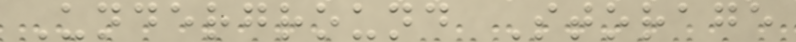Underground Storage
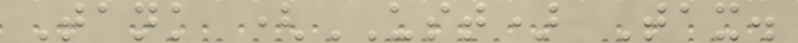Tank (UST) Tax.
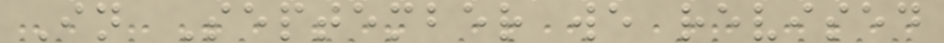In September we revised
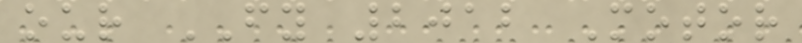our FY 2012 Motor
